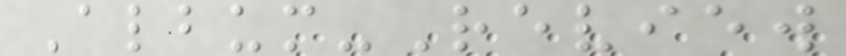Album-Review
